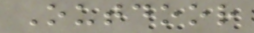Outdoor
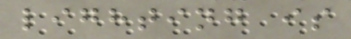lighting is
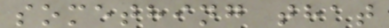something that
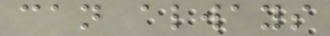can always
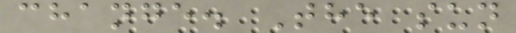change. The sun
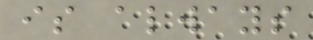is always
